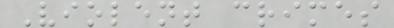Violent crimes
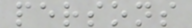persons
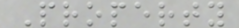Property
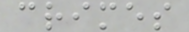crimes
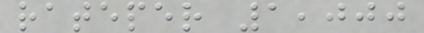rateper 1,000
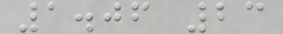1.06 23
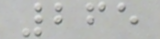265
